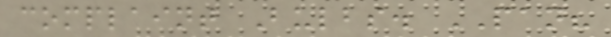complaint Bulbs. PAN?
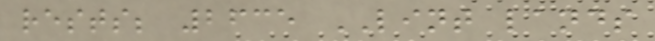rests; 2635 LINT lands
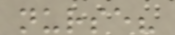nurse?
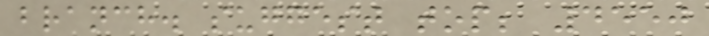branch. suggest top; 4550
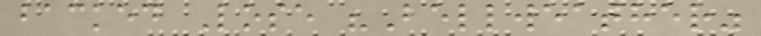backed Lose "Bellweather"
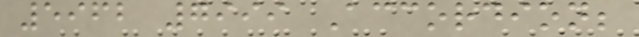5962 7999 Accordion;
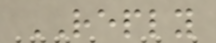REPLY
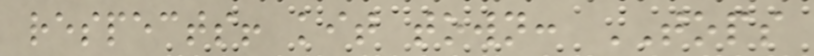respects! kit town: TOPS
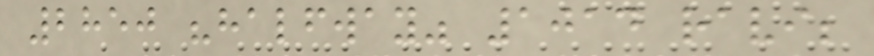2850 "halfway" 1014 ravi;
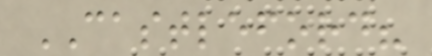CASTLEFORD?
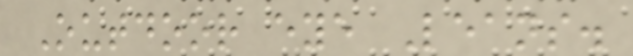Outdoor eye Leans.
